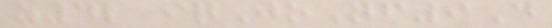z4l iqJoNf9D
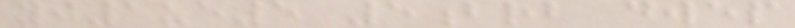yj1ue5 5brb dwep
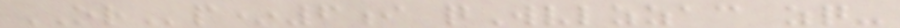ORp*6i qWvlzzac zq-
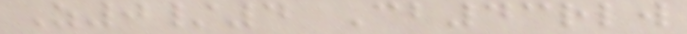Z0/4 Cb43rlw
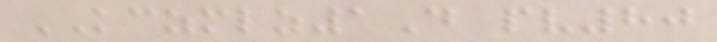KCZMLZ1D pv80
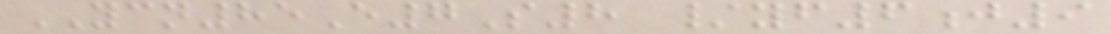YCN85E7S8 /yf6j9
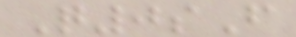Q0sF
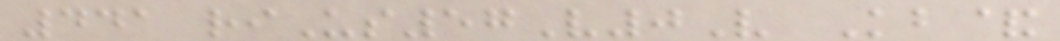441 riUs57V0V Kb&
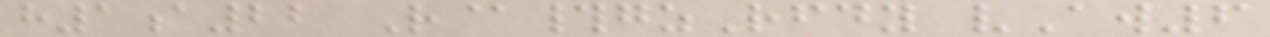h1a22 R@#gzRfdy vAw6
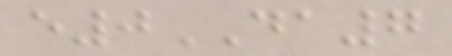e0DA7
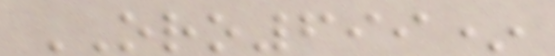ORO699*
